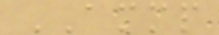AMMP
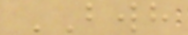BWH
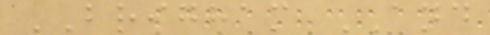BRIGHAM AND
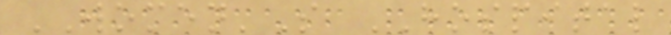WOMEN'S HOSPITAL
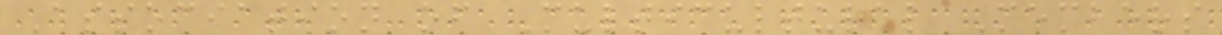Association of Multicultural Members
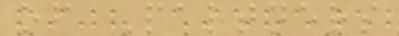of Partners
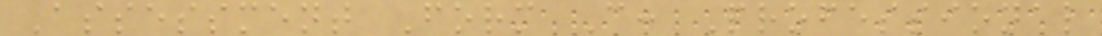Assessment Form C: Professional
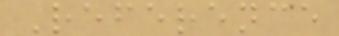Reference
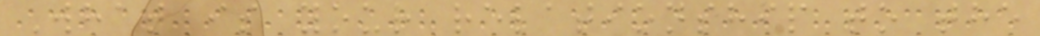What is your relationship to the
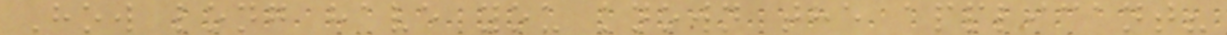How long have you known the applicant?
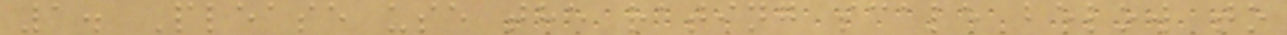1. Please use the rating scale below to
